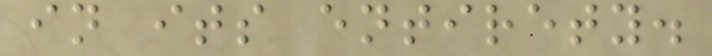in its entirety.
